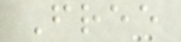Free
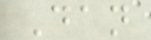Dan
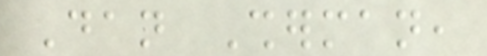Dan Sherman,
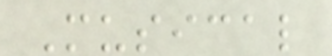Musical
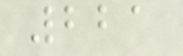221
